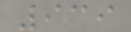939
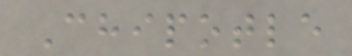Chipotle
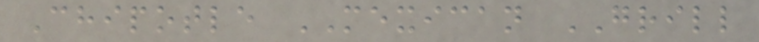Chipotle MEXICAN GRILL
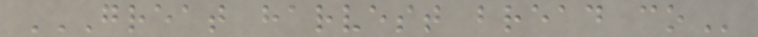GREAT HARVEST BREAD CO
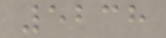5238
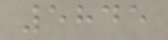5845
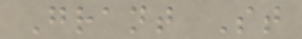Grant St
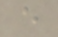e
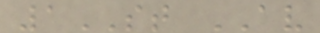1ST AV
